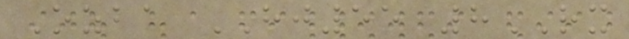Ozba HJ55 8RX
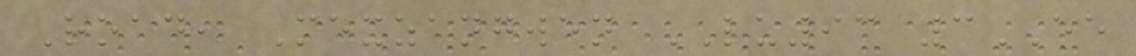Road, Mexzangwen LU93 3EE
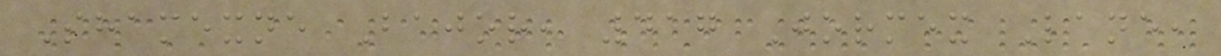Shamexne Bajor, 417 Jormex Lane,
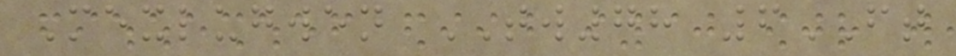Mexlugwen TW78 6FT
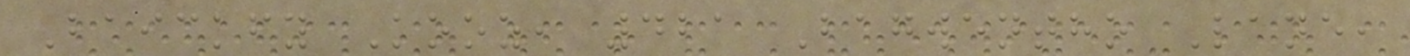Baickfy Kooz, 421 Bagwentho Lane,
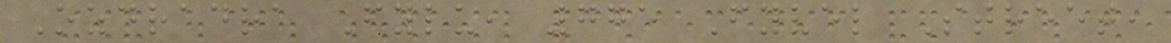Ozdradra Fylu, 775 Fyvel Street,
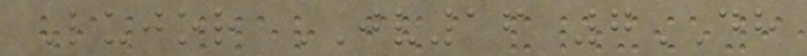Lujor JV16 7DH
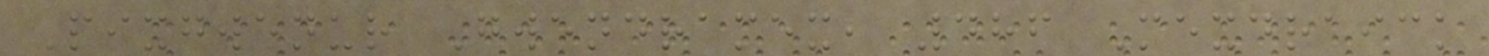Pixgwenur Gwendramex, 486 Mexdraick
